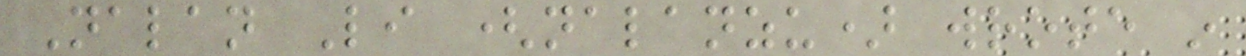Nalan Li (nalanzu) wrote in
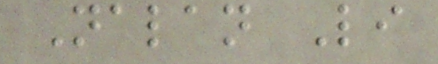Nalan Li
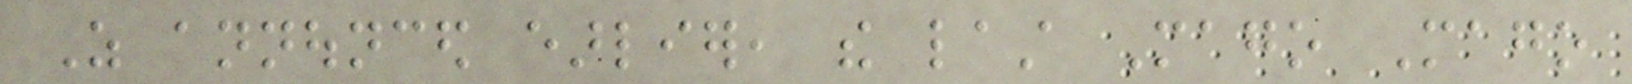As announced earlier, the last Mago Mago
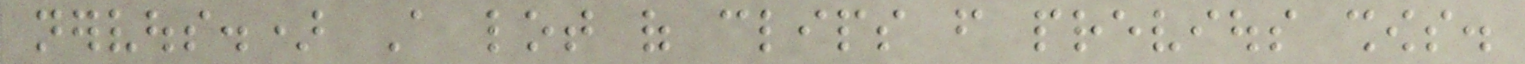nervous.) A lot of clips from previous shows.
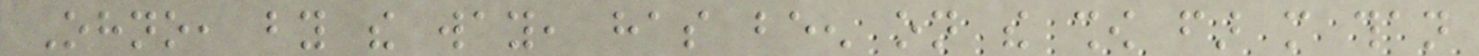Ohno, by the way, has been on the show far more than
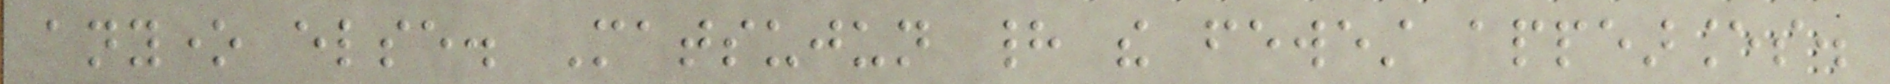anyone else. Matsujun had the fewest appearances.
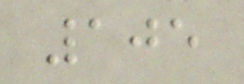105
